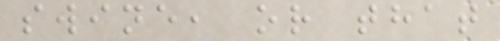swine, or that
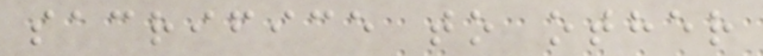sacrifice to other
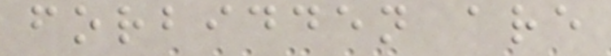forbidden are
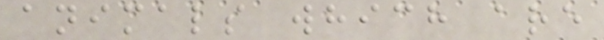animals which are
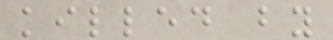killed by
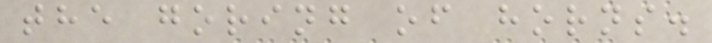the goring of horns.
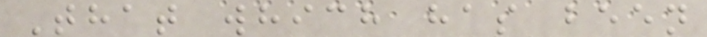That which has been
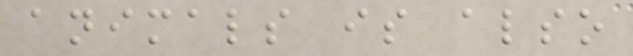animals is also
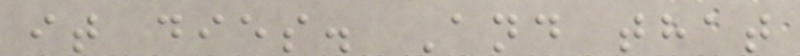it dies. And that
